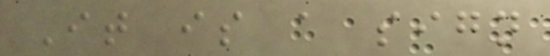It is a sign
